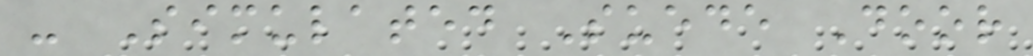- Simulated Suede Door
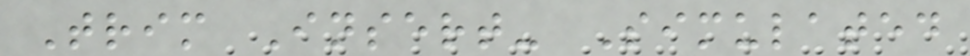Trim Insert- Simulated
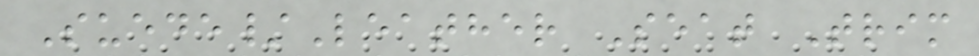Suede/Leather Seat Trim
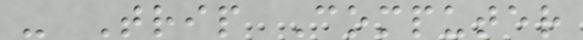- Trip Computer
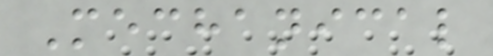Mechanical
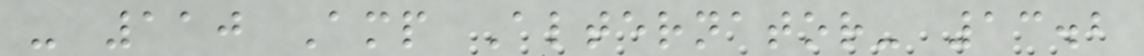- 110 Amp Alternator- 13.2
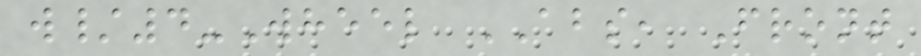w/4-Wheel ABS, Front
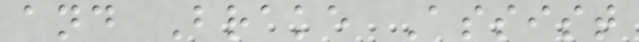and Brake Assist
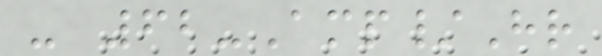- 62-Amp/Hr
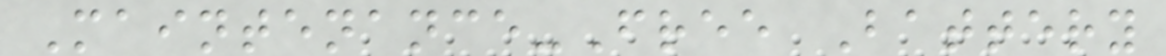Maintenance-Free Battery
